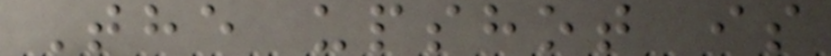The upshot is
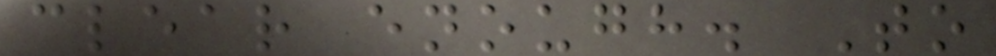clear enough. To
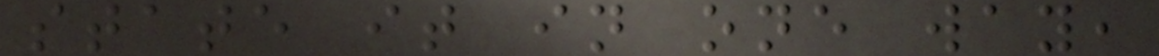state it in one way,
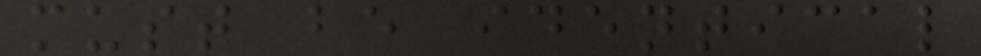must be identical
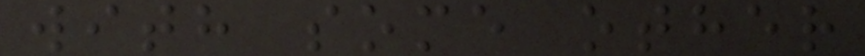with some other
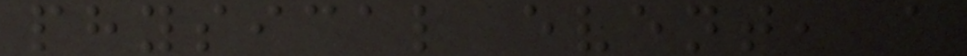physical event, a
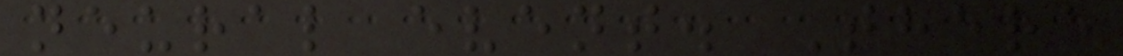neural event. There
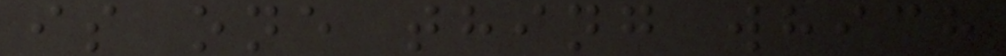is one thing which
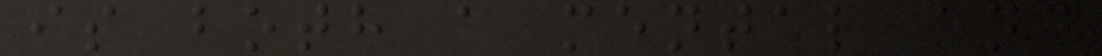is both a mental and
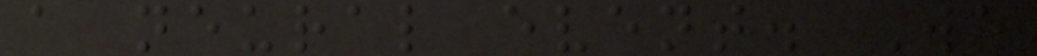a neural event. We
